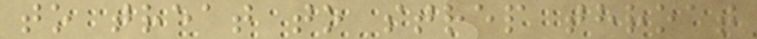to treat to strep throat
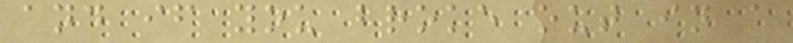and if you broke out in a
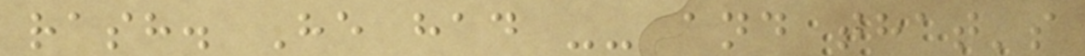rash. He had -- and that's
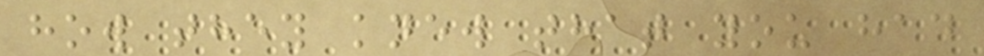how they knew that you had
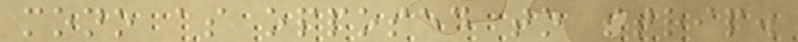mono as opposed to strip.
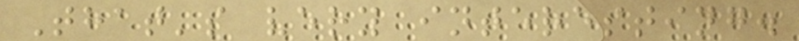That's very interesting.
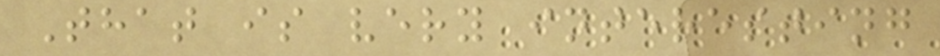That is very interesting
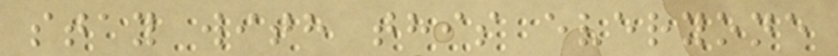stay with this everyone
